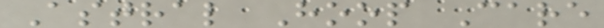Astral Hoop Care
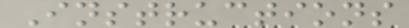Instructions
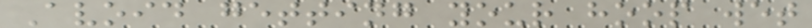Avoid getting your hoop wet
